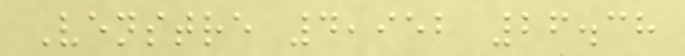Venstre 4,952 26.38
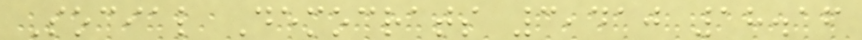Social Democrats 3,410 18.16
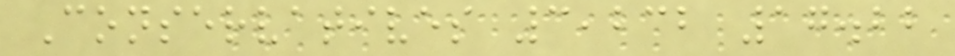Conservatives 3,232 17.22
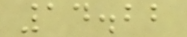14.22
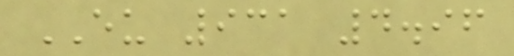EU 931 4.96
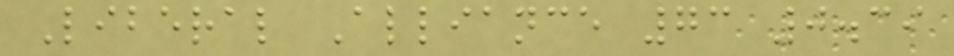Liberal Alliance 73 0.39
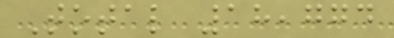Total 18,774
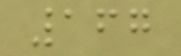167
